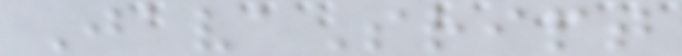JavaSript
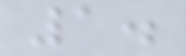1.
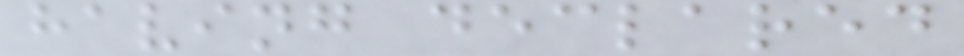having declared
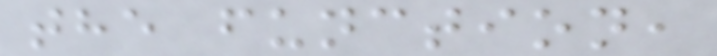the function,
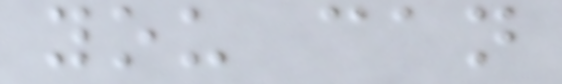you can
